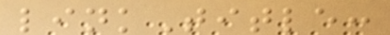linkTitle:
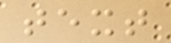text
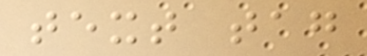text tag
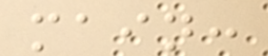main:
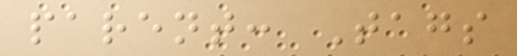parent: Tags
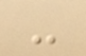-
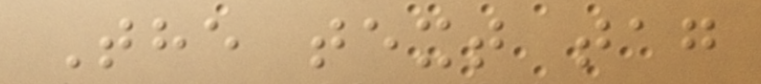The text tag
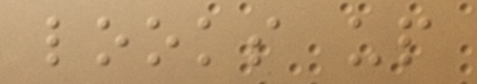looks up
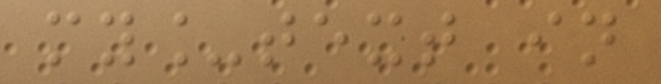my_text in
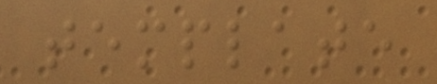template
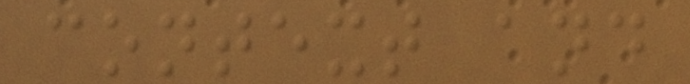context and
